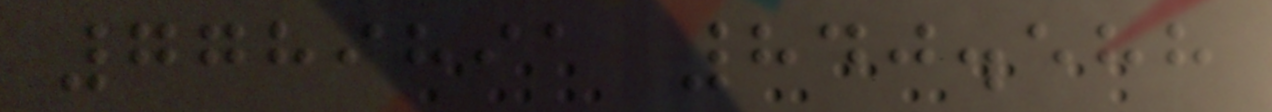7789891 840.588
